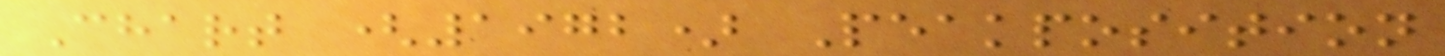Chart (1972) Peakposition
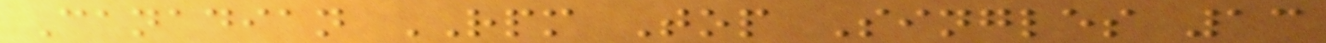Canadian RPM Top Singles 13
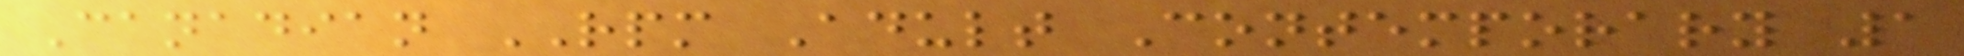Canadian RPM Adult Contemporary 1
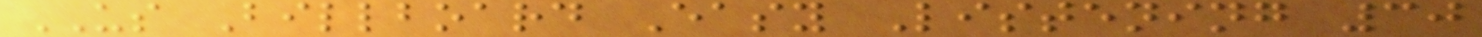US Billboard Easy Listening 30
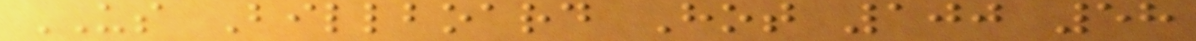US Billboard Hot 100 58
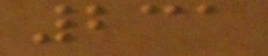231
